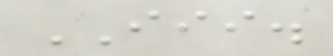III.
